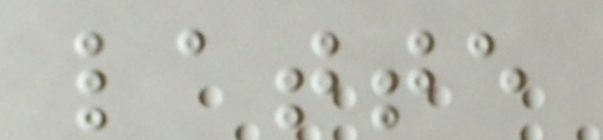latte
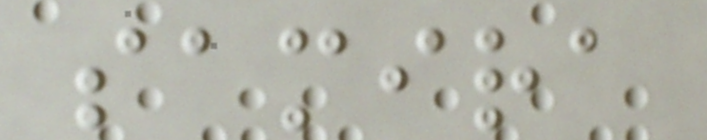samira
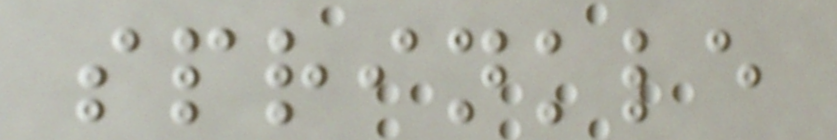sprinkle
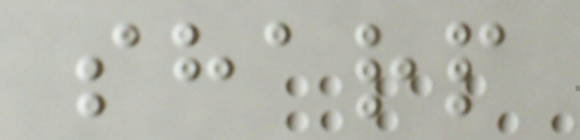sharp
